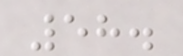58.
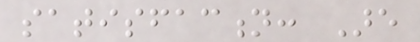satisfaction: Are
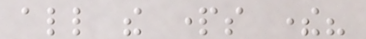all the parts there?
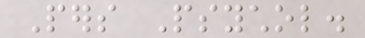Pers Psychol.
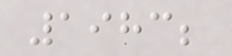1983;
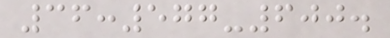36:577-600.
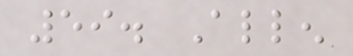59. Allen
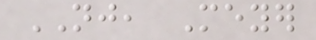NJ, Meyer
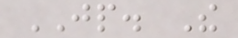JP. The
